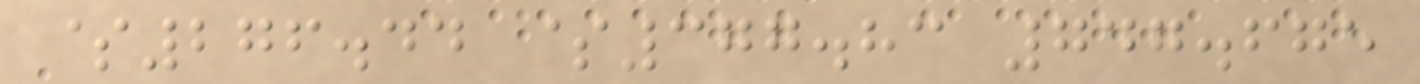$276.44 $377.83 747.675
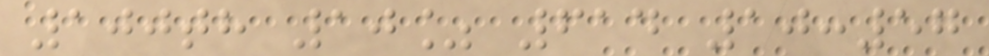100th 10% 614 10:57
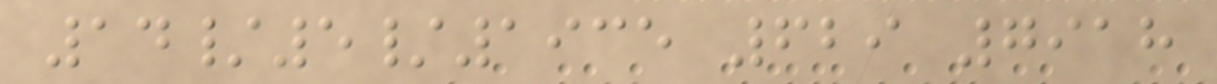14/5/1935 629 7918
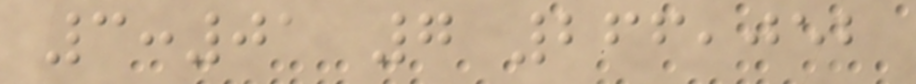3:01 7 266,052
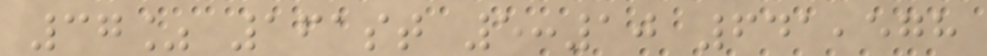37% 161st 5:10 641,578
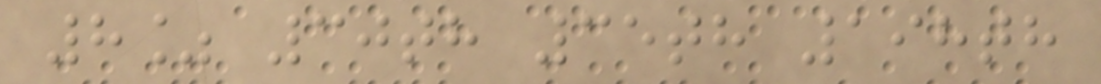8% 30th 35th 198th
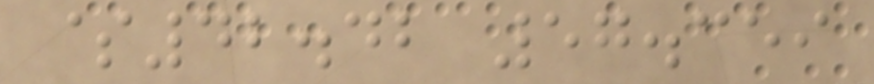$42.42 57.359
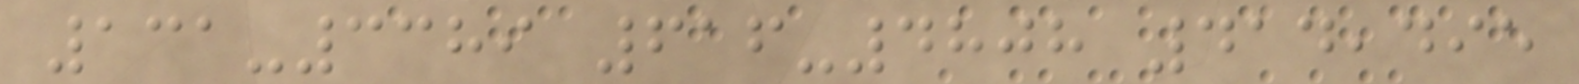131-3389 616-4808 414,495
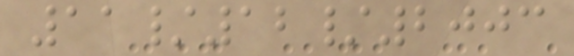11/12/2003
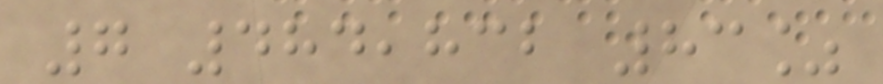7 484,832 83%
